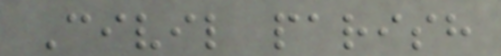Civil parish
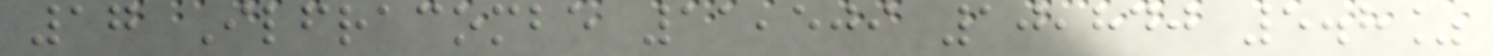17 Ilfracombe 11,509 10,840 5.8%
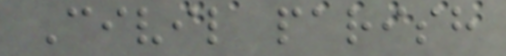Civil parish
